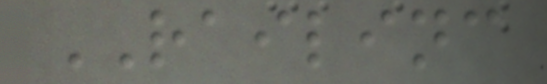RAILINC
